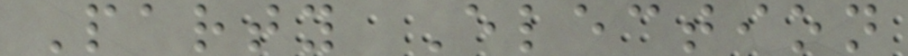Party Election
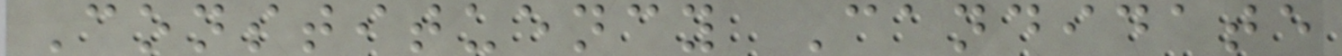Constituency Candidate
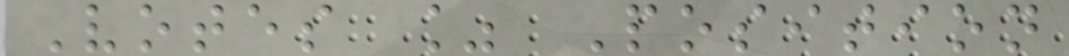Votes % Position
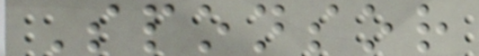Sponsor
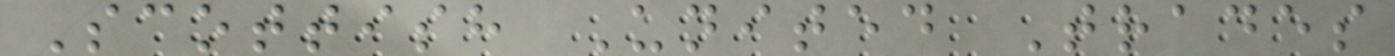Scottish United Trades
